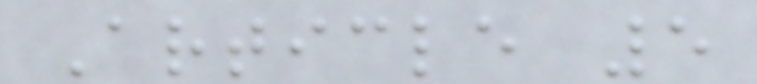Article 5
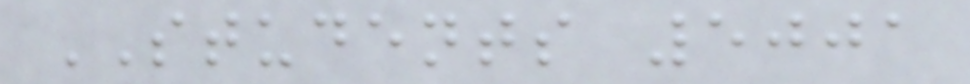STUDENTS 5001
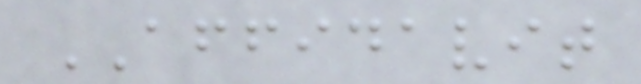AFFIDAVIT
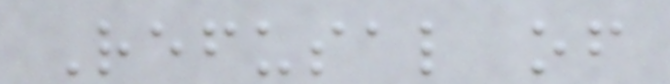Refusal of
